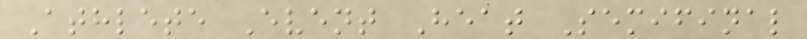Athlete Event Heat Semifinal
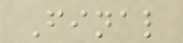Final
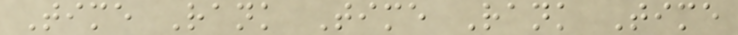Time Rank Time Rank Time
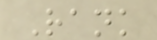Rank
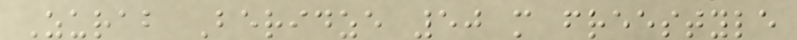Zurab Beridze 50 m freestyle
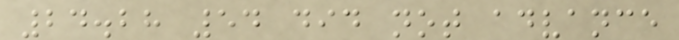24.28 54 did not advance
